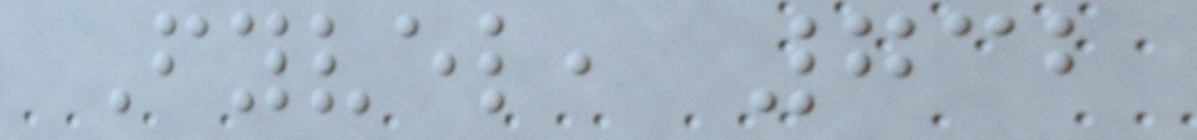Fyvel, 732
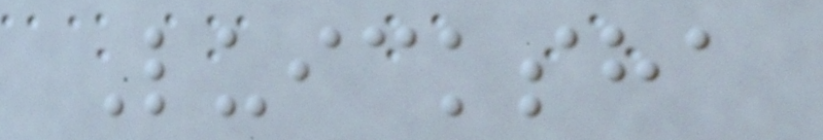Luicksha
